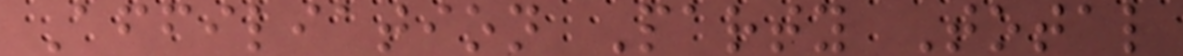Affiliation Party Total
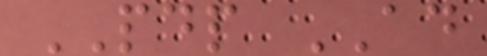PDP AD
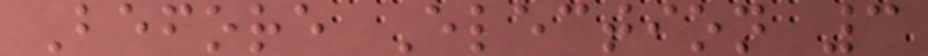Before Election 3
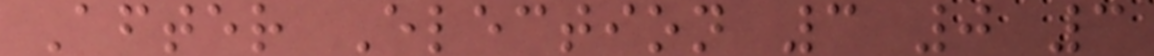After Election 3 0 3
